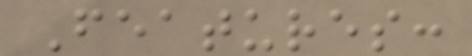Features:
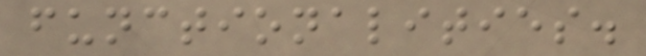functionalities.
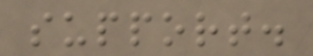support.
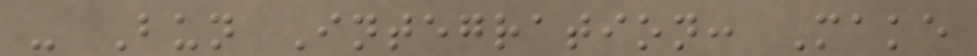- Bun Integration: Make
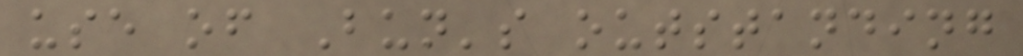use of Bun's outstanding
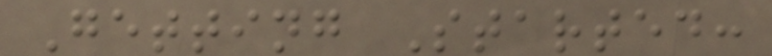Getting Started:
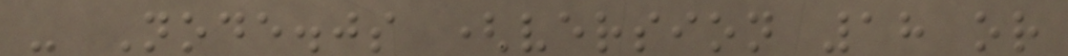- Node.js (version 18 or
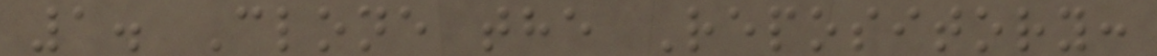1. Clone the Repository:
